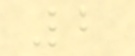2
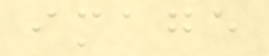image
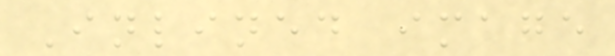Inlined image
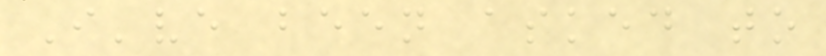I've been asked to
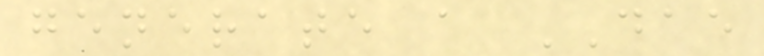generate a DAE
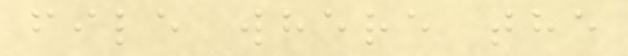file where the
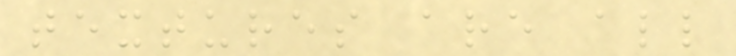textures are all
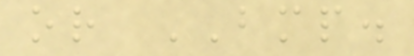or BMP.
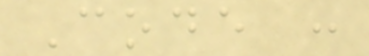Code :
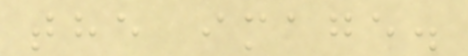the image.
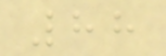88
